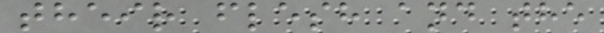their flesh and the
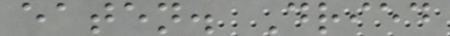eaten. Dried
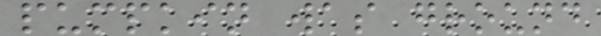pumpkin was ground
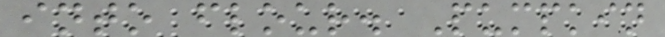into flour. Pumpkin
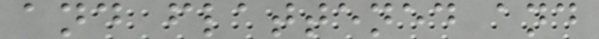and flattened and
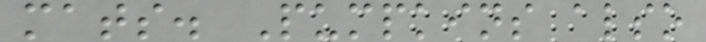mats. Pumpkins also
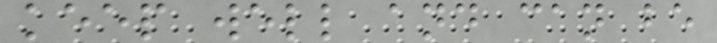keep well and can be
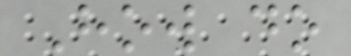How do
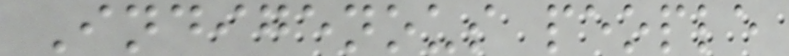Indigenous people
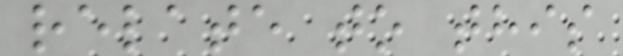relate to this
